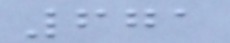671
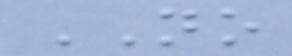NO
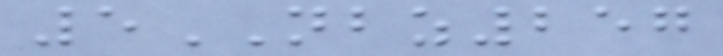5NBZ257
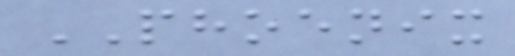PHOENIX
